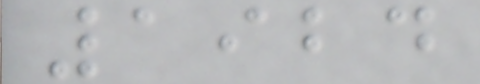1924
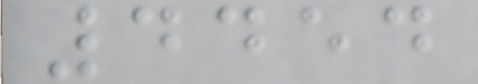4454
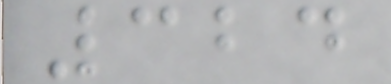324
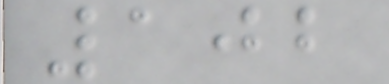102
